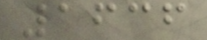1636
